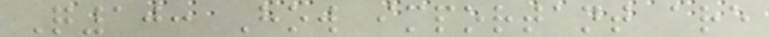Q10: How important are
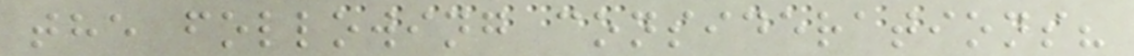the following considerations?
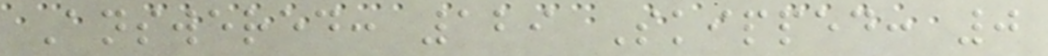Answered: 129 Skipped: 0
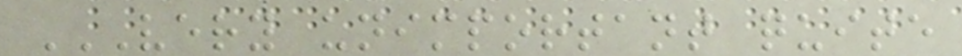VERY UNIMPORTANT QUITE
